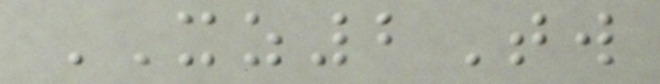XZ2Tw
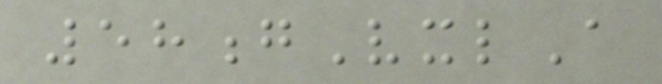58gVxlA
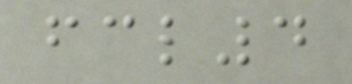fcl4
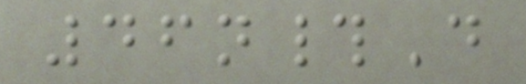46n#D
